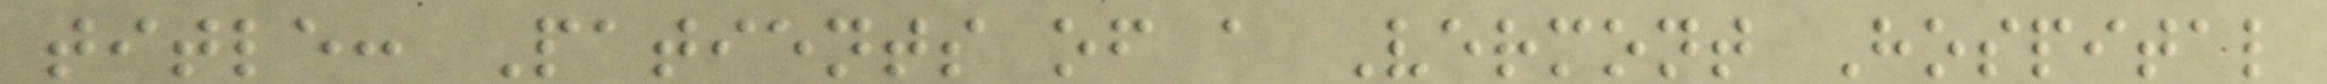title: Patients of a Vermont Hospital
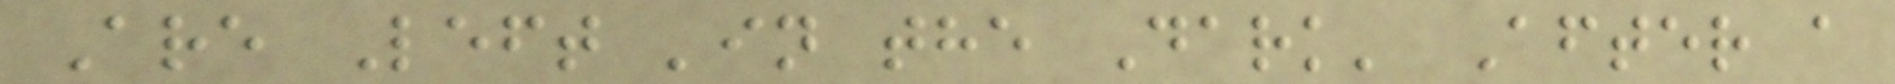Are Left 'in the Dark' After a
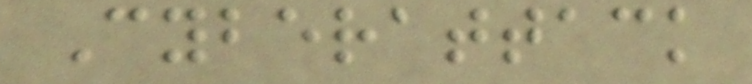Cyberattack
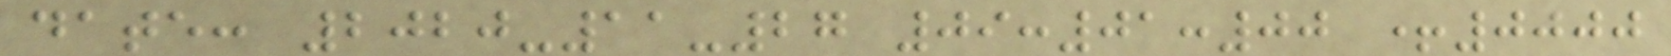date: 2020-11-27 09:01:00 +0000
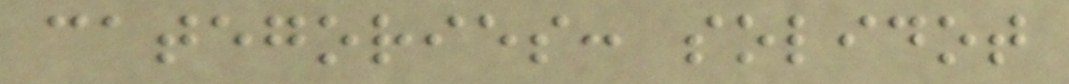categories: solidot
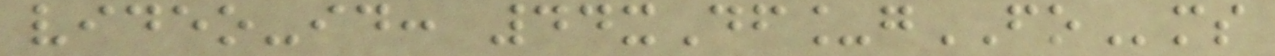video-id: 44xDf_gFOms
